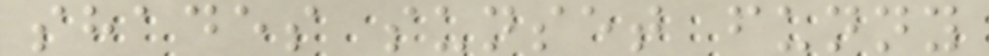shades sunset funny
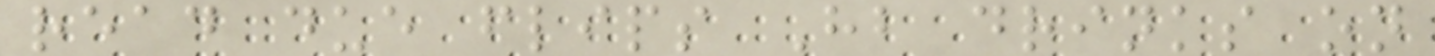read due flips Hb drinks on
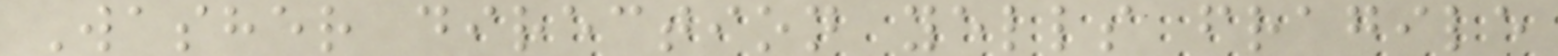Washer direction yells fragile
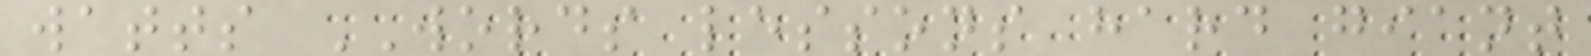watts WORDS lessons hard giant
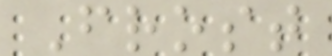Frost
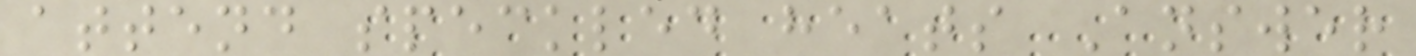attend speckled heats Answer
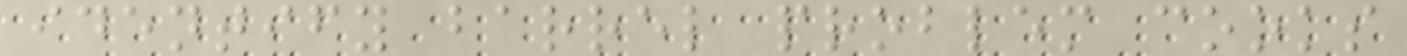identify barrel problem cooks
